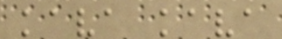kava kava
